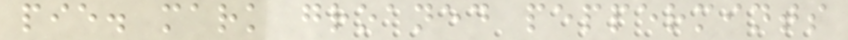pie. mark groaned peppermints
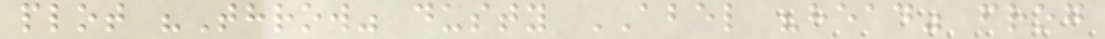plot "Throw" dusty ABEL "head" frog
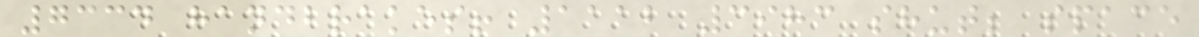7334 handbrakes! 1112 3983 shut; space
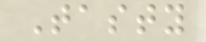Tasty
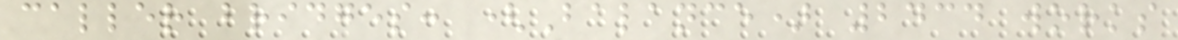caller bridges: (Balance) 2434 works
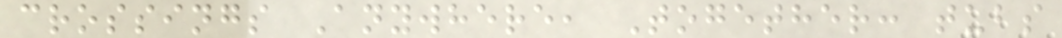crossings Anywhere, Together: tubs
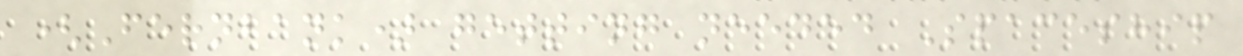(Fernbank) getting needed Spaceship
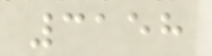3158
